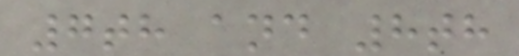7th and 8th
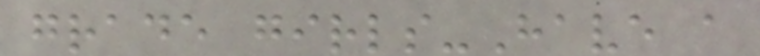grade girls-Have a
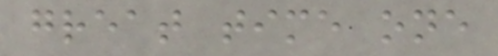great time one
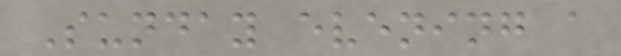Sunday evening a
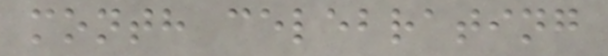month celebrating
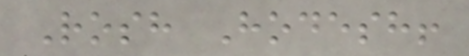Rosh Hodesh!
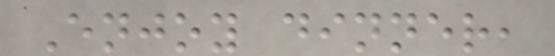Enjoy dinner,
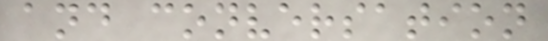and conversation
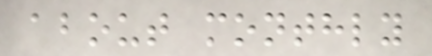about monthly
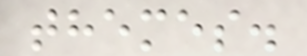themes.
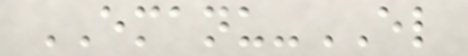EMANU-EL
